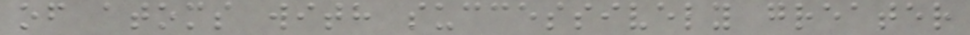of atoms with successively greater
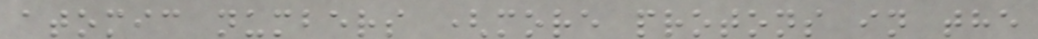atomic numbers (more protons in the
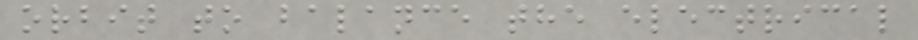orbit to balance the electrical
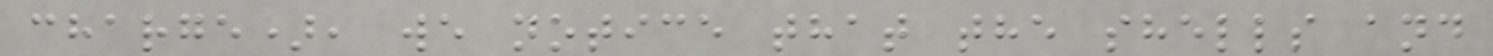charge), we notice that the shells and
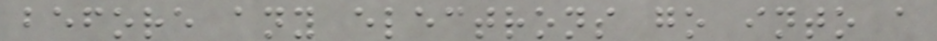before any electrons go into a
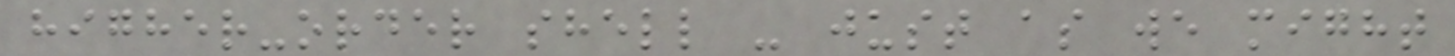higher-order shell - just as we might
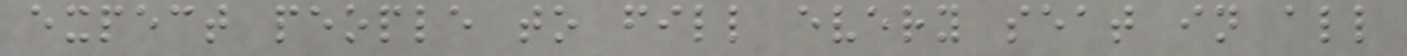expect people to fill every seat in all
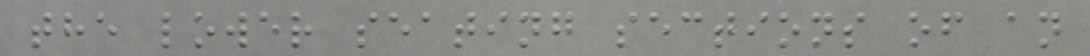the lower seating sections of an
